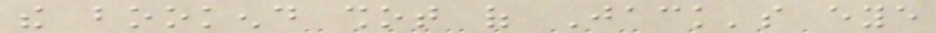the bookend shot of Jack's eye
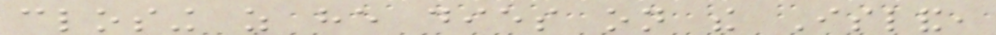closing as he dies on the Island,
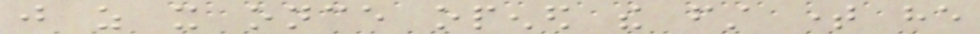just as it once opened the first time he
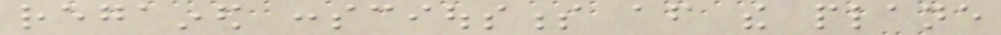regained consciousness after the plane
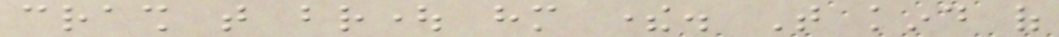crash that brought him there. That kind of
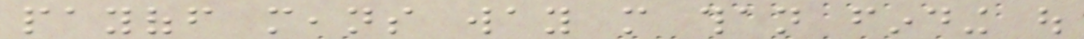payoff means way more than finding out
